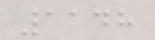1148
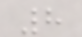8
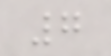7
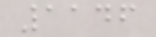1146
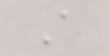A
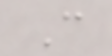C
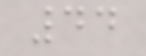44
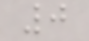0
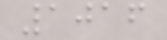1016
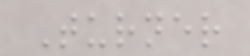Turner
